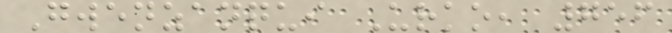Gwenzanqui Urko, 756
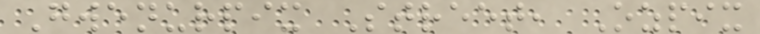Gwenurpix Street, Ozpix
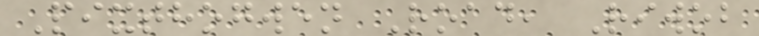Pixthogwen Road, Riwob
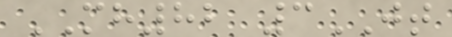MH82 3JT
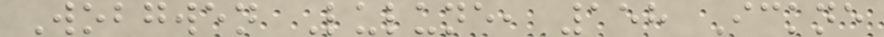Wobgwen Lulune, 158 Ickne
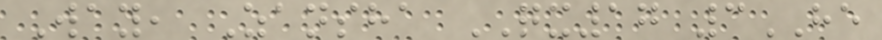Way, Zansha QX17 3HE
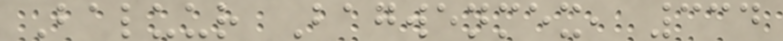Baluur Bagwenmex, 334
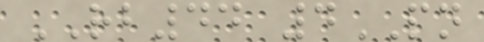RB44 4PN
